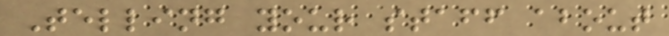Telling your staff about
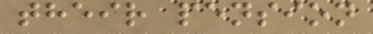their pension
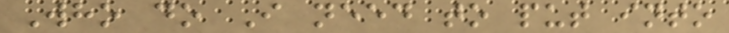Who do I need to put into
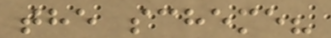the scheme?
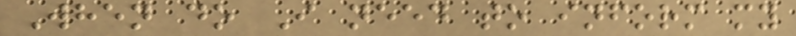When do I need to inform my
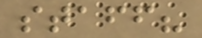staff?
